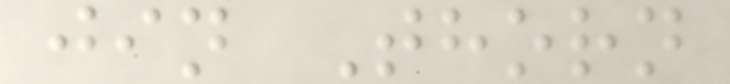jin Thorn
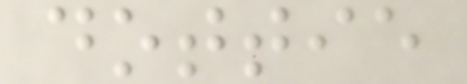dottie
